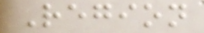Region
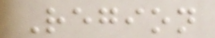Region
